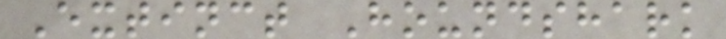Extinct Houndshark
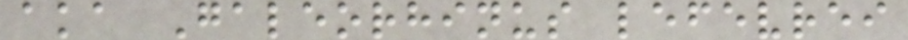aka Galeorhinus lefevrei
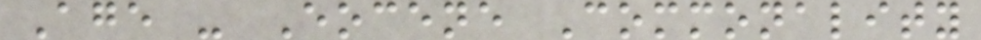Age - Eocene Commonality
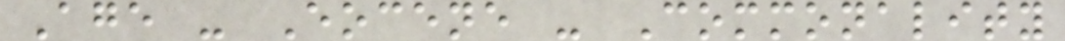Age - Eocene - Commonality
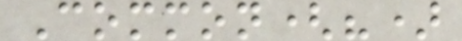Common(?)
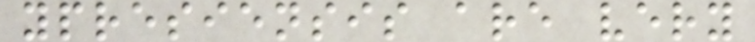ypresiensis are very
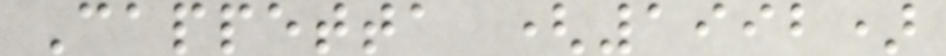Cappetta (1992)
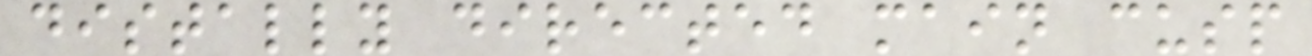distally directed main cusp
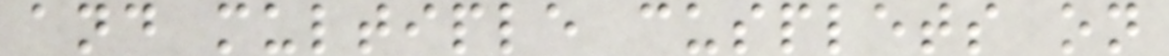and multiple cusplets on
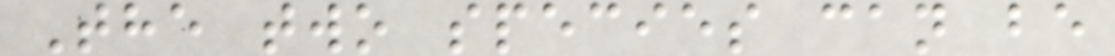The two species can be
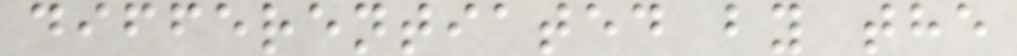differentiated by the
